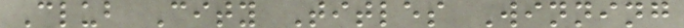Club City Titles Winning
